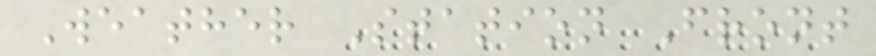Weather Station Front
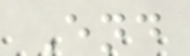End
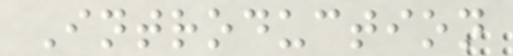Introduction
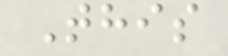This
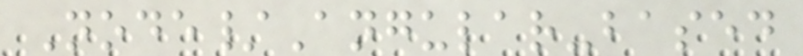Node/Angular-based
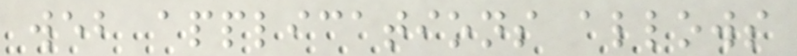web applications allows
